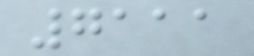7111
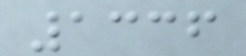1336
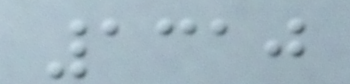1310
